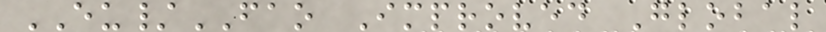EU/FAO Improved Global
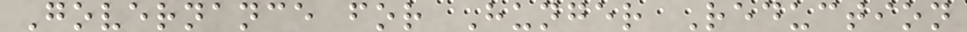Governance for Hunger Reduction
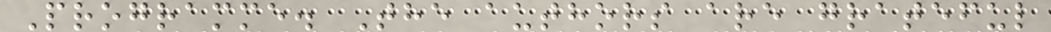Programme. The authors are grateful
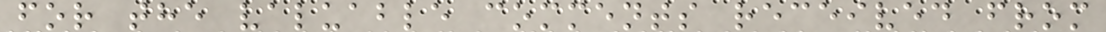for the valuable comments received from
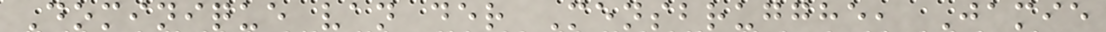Dominique van der Mensbrugghe, Jamie
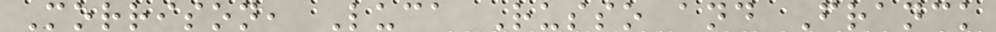Morrison, Luca Russo and Franck
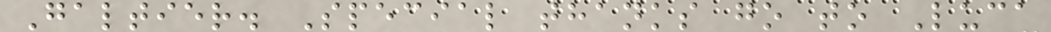Galtier. Special thanks go to Luca
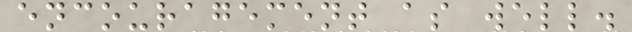encouragement as well.
